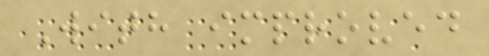With improved
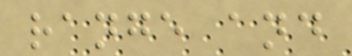range and
